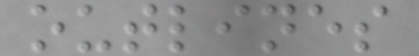outlines
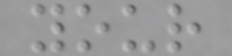your
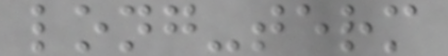long-term
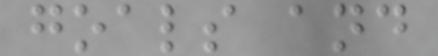goals and
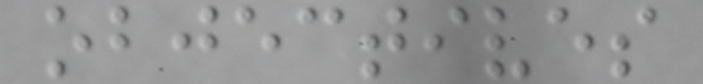objectives
